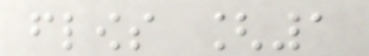flows [1
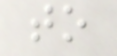to
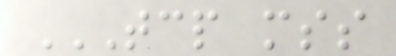TCP MSS
